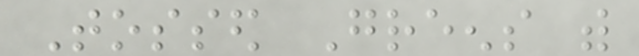Tossed Greens with
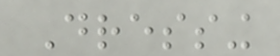Dressing
